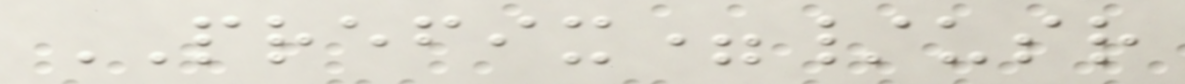PREFIX=/usr
